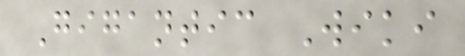Gigantic Wiki
